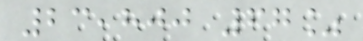23,800 67%
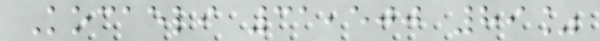Kocaeli 31,500 89%
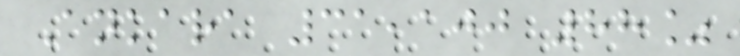Ankara 31,100 88%
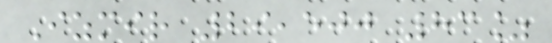Izmir 29,500 83%
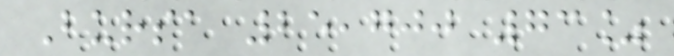Bursa 25,700 73%
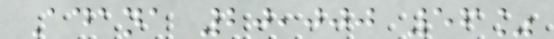Adana 20,000 56%
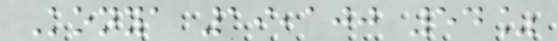Konya 19,100 54%
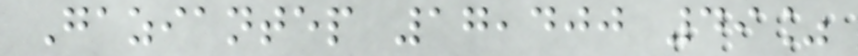Gaziantep 17,400 49%
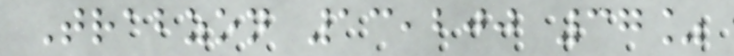Trabzon 13,200 37%
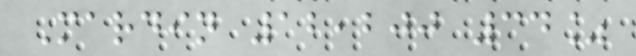Mardin 12,200 34%
